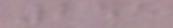255
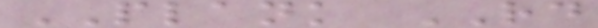PLANK RD
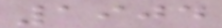1904
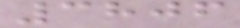3806
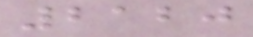2120
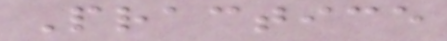Practice
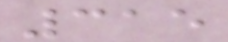315
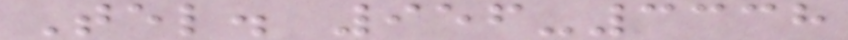Tel. 956-3338
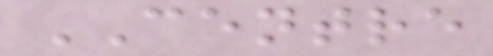CENTRE
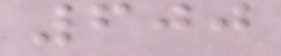600
